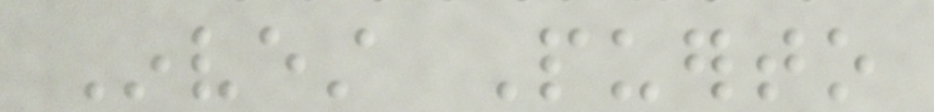Invest Puerto
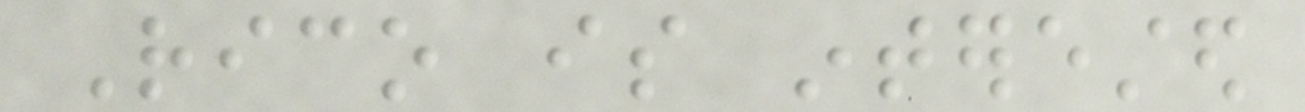Rico is interested
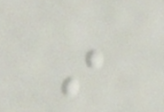in
